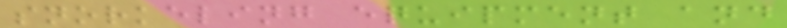snorkeling equipment and
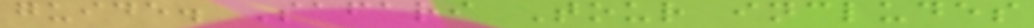guide. Safari Tour includes
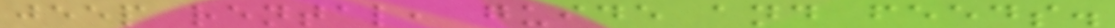jeep rental, guide and feeds.
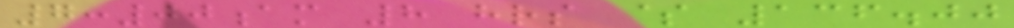7:00am 8 hrs $ 136.00
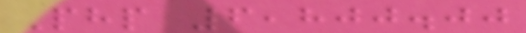Php 6,800.00
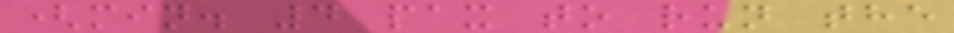(min. 4 pax to run the
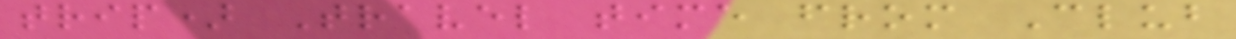trip) Travel time from Club
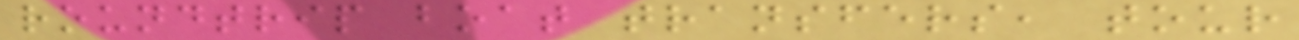roundtrip boat transfers, tour
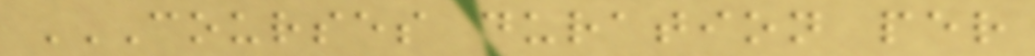COURSES DURATION PER
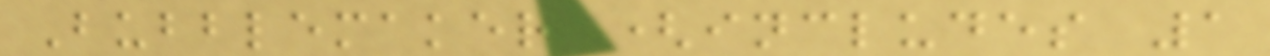Bubblemaker (includes 1
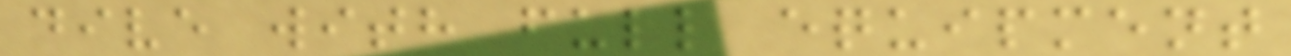dive with full equipment
